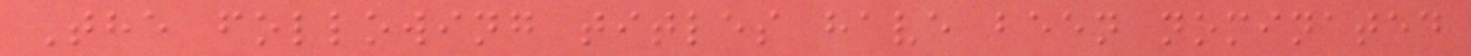The following titles have been nominated
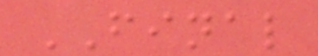FINAL
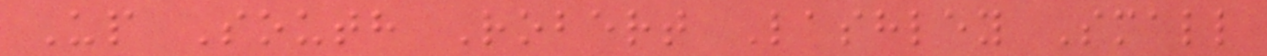Up South Robert Lashley Small
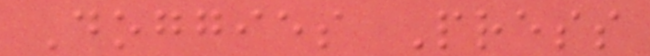Doggies Press
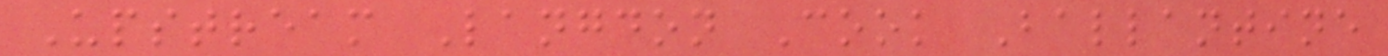Upstream Langdon Cook Ballantine
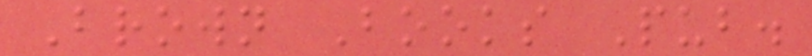Brown Books Pub.
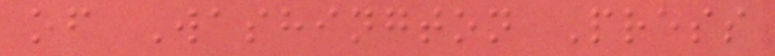of Washington Press
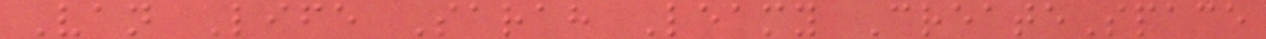Van Life Sarah Leamy CreateSpace
